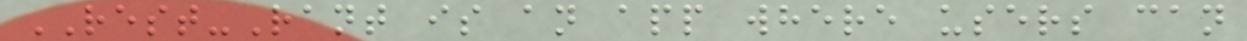REST-Rant is an app where users can
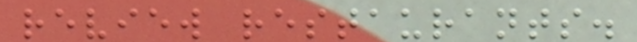review restaurants.
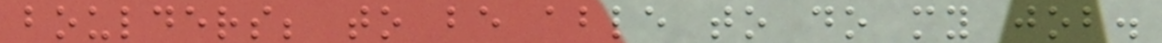boulders; to be able to do my job.
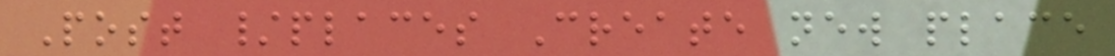Post /places Create new place
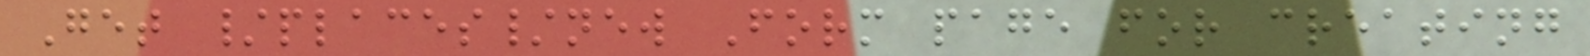Get /places/new Form page for creating
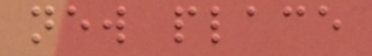new place
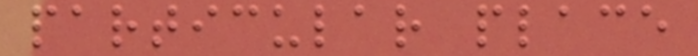particular place
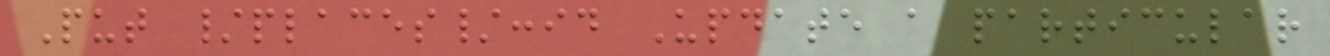Put /places/:id Update a particular
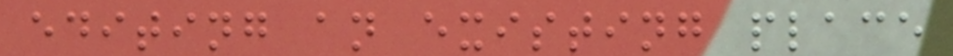editing an existing place
